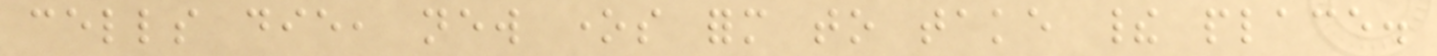cells die, new ones form to take their place.
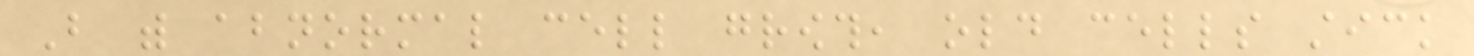But with abnormal cell growth, old cells stick
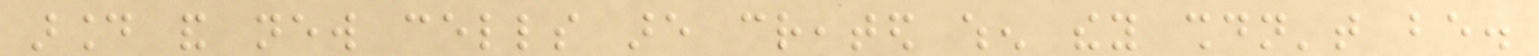around and new cells are created when they shouldn't be.
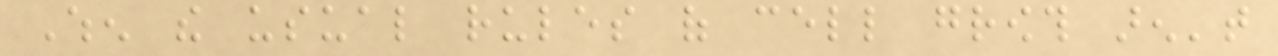When the usual rules of cell growth aren't
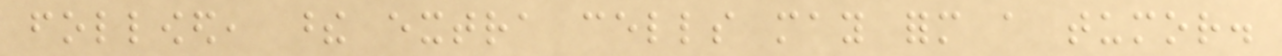followed, these extra cells may form a tumor.
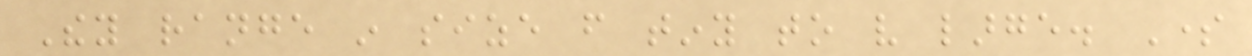They range in size from tiny to very large. Some
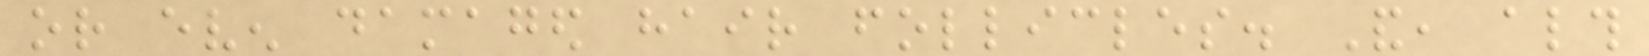or even damaged hair follicles. And, although
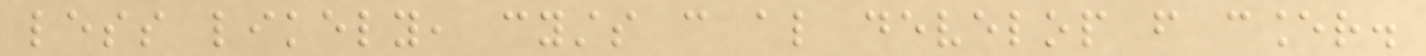less likely, cysts can also develop from cancer.
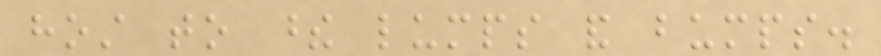host to these lumps and bumps.
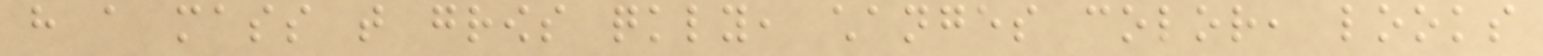have a mass that grows quickly, changes color, looks
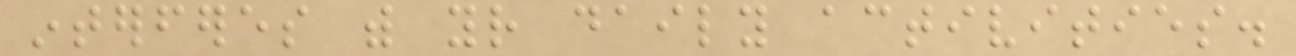interferes with your daily activities.
